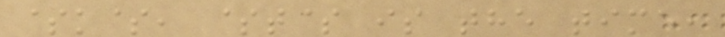$k$, $t$ is the time,
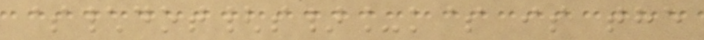$\dot{s}_k$ is the
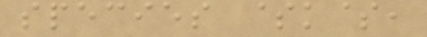species $k$,
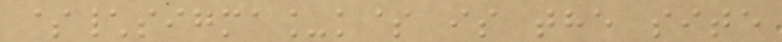$\sigma_k$ is the site
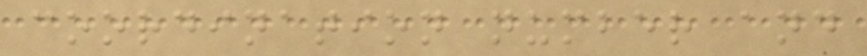coordination number and
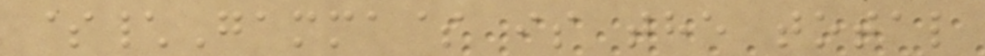$\Gamma$ is the total
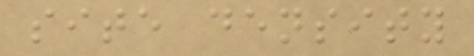site density
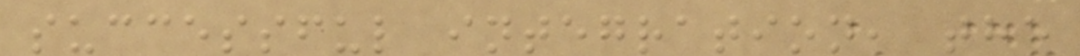successful integration, the
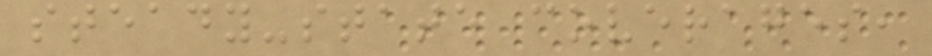steady-state coverages,
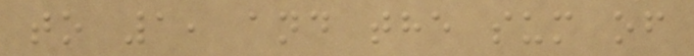to 1, and the sum of
